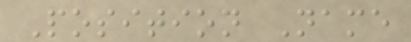Position Name
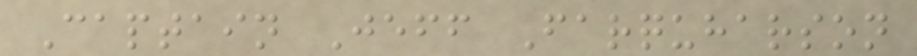Captain Jeff Farquharson
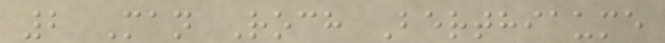2 Man Roch Berthiaume
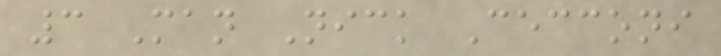3 Man Nick Cecconi
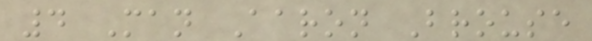4 Man Aaron Brouse
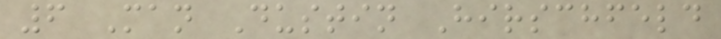6 Man Dustin Hirschfeld
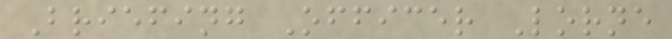Briefing Officer Lorne
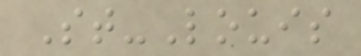St-Louis
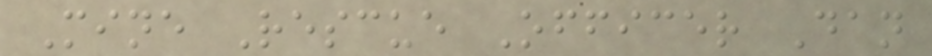Mine Rescue Officer Dan
